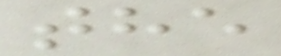the
